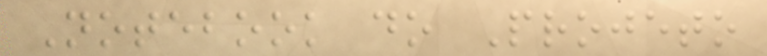Notebook do Projeto
